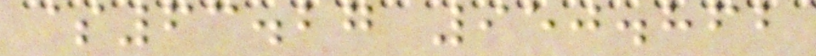$63.27 950.862
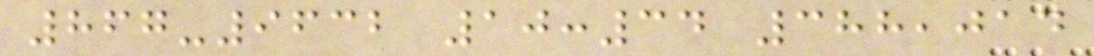867-9632 10:34 388,014
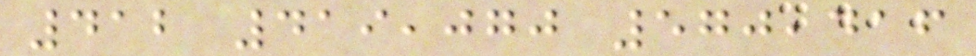412 419,070 570,416
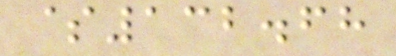$132.68
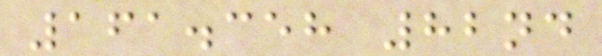161.358 82nd
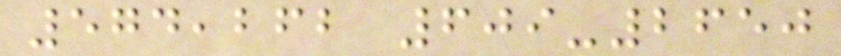574,262 609-2650
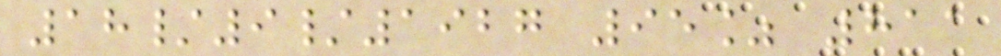18/9/1927 95% 811
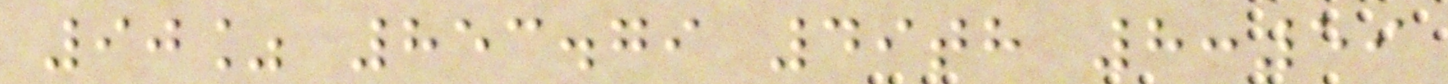90% 853.79 49th 8:59
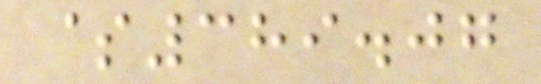$389.07
